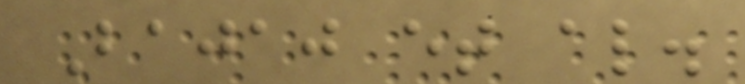Bajaj et al.
